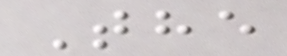The
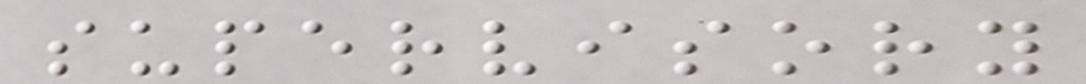supervisory
